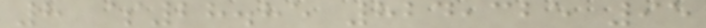8 $28.85 824,325 95
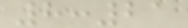8:21
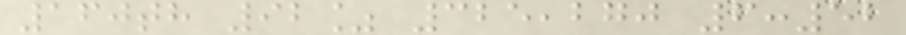160th 92% 325,270 6:52
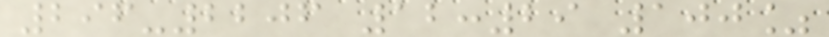296-2206 12:29 100%
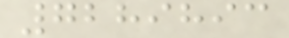7289893
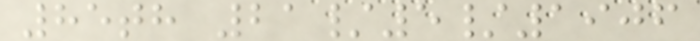85th 21/5/1906
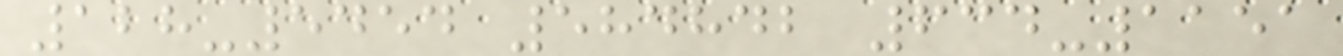128-5454 584842 634-1151
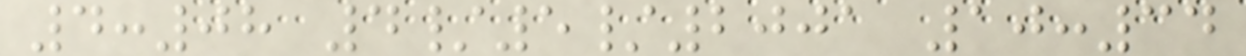4:08 4/5/2001 10:34
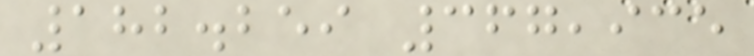182.259 367,935
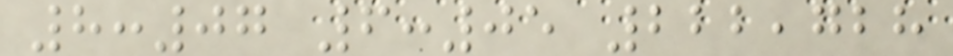8:07 6:05 222,728
